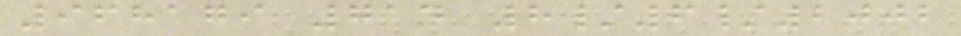968179 714 8/6/2002
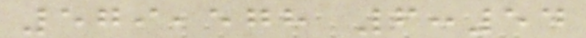579,578 6:54
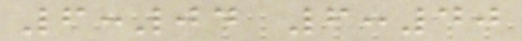6:04 6:40
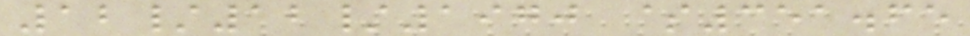12/12/1970 $351.65
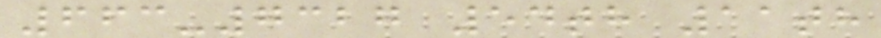663-7327 54th 11th
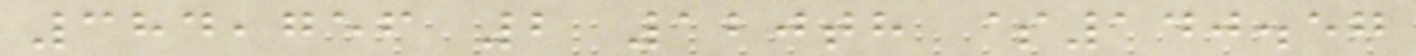384,756 2 120th $140.57
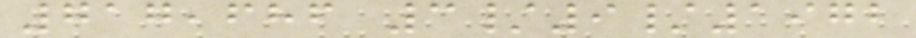717,686 3/9/1972
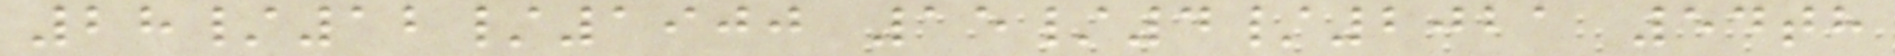28/12/1900 15/4/2021 54th
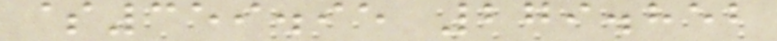$359.95 279.852
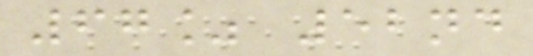67% 52nd
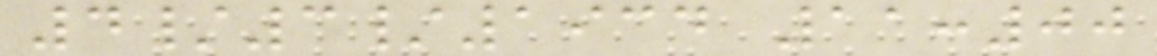4/3/1934 11:00
